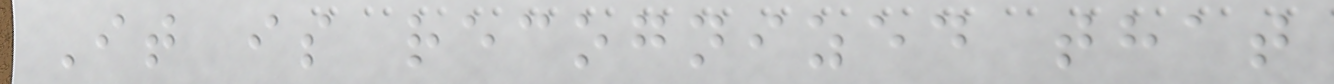It is recognized that
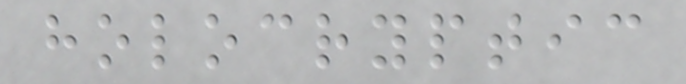holocryptic
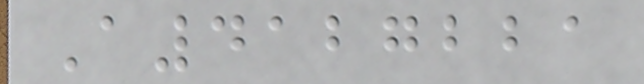A4127221
